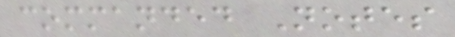commanded Notes
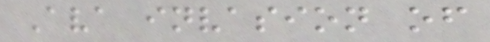Ava invasion of
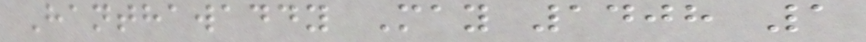Hanthawaddy May 1408 1
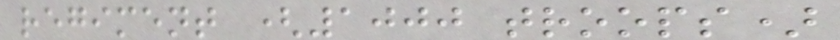regiment (1000 troops)
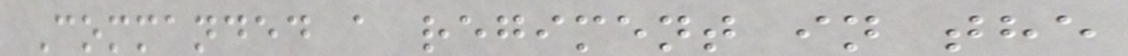Commanded a regiment in the
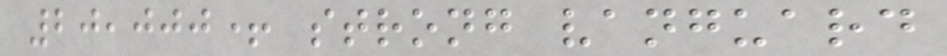20,000+ strong vanguard
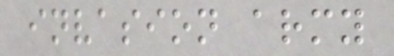invasion army
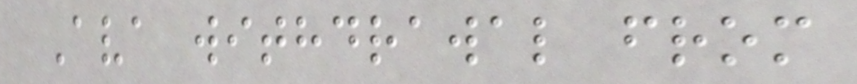Ava withdrawal from
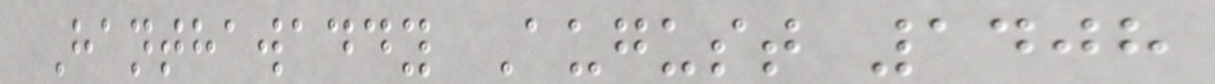Hanthawaddy August 1408
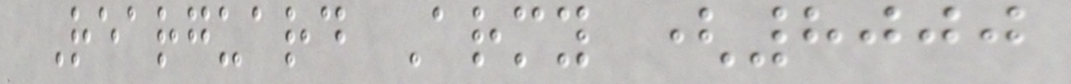Rearguard Army (8000
